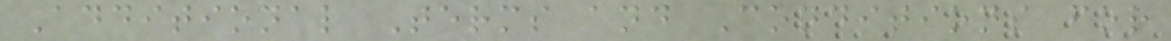Additional Terms and Conditions for
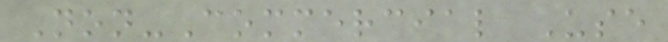Non-Commercial Use
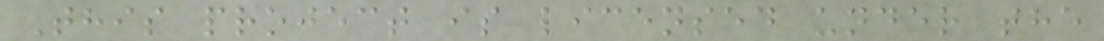This project is licensed under the
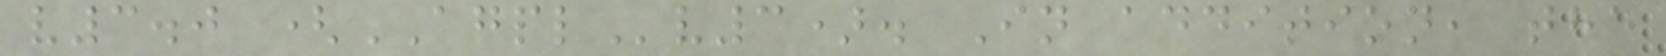v3.0 (AGPLv3). In addition, the
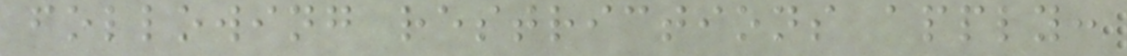following restrictions apply:
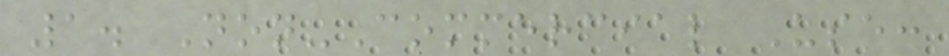1. Non-Commercial Use:
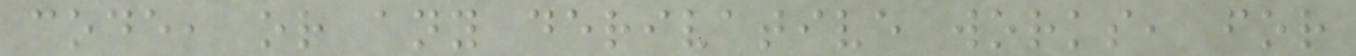code, or any derivative works, for
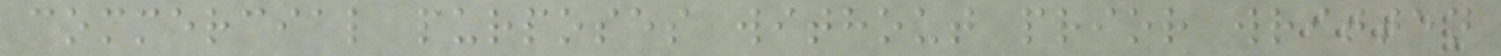commercial purposes without prior written
